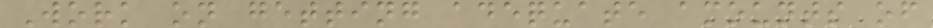Work on getting adequate amounts of
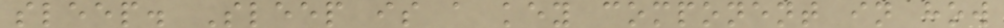sleep. Sleep is a key component in how
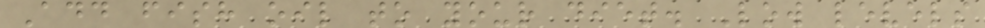Add fish oil to your diet. Low levels
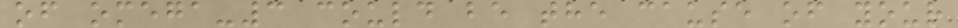of omega-3 could be the cause of your
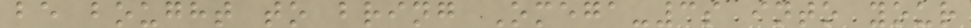be bought to bring Omega-3s into your
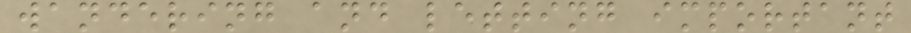wandering and letting important
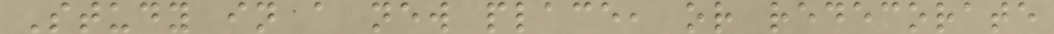Study in a new place, or redecorate
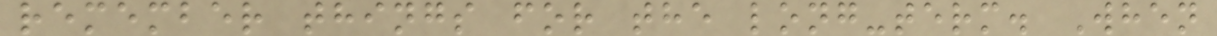remember things for the long-term. When
